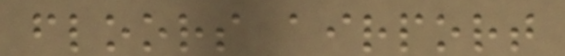floors airport
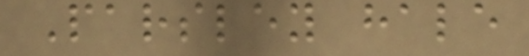Parsley hale
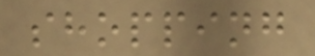shopping
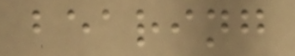bearing
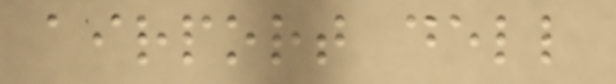airport dell
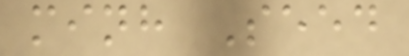minh Seed
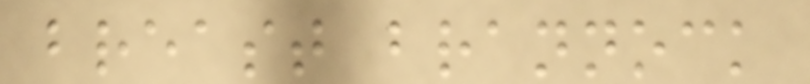breast brannock
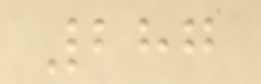287
